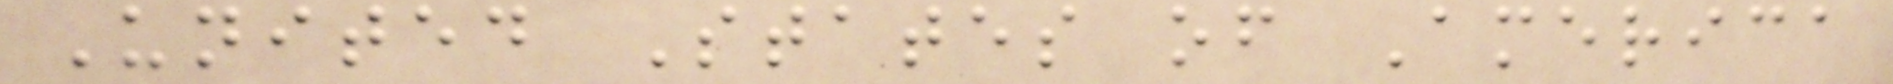United States of America
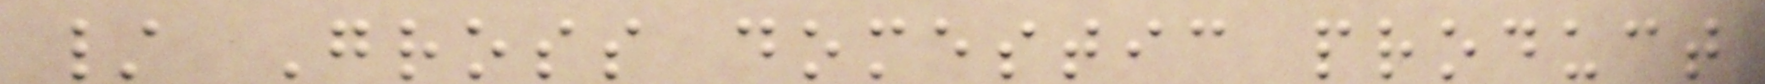/ Gross domestic product
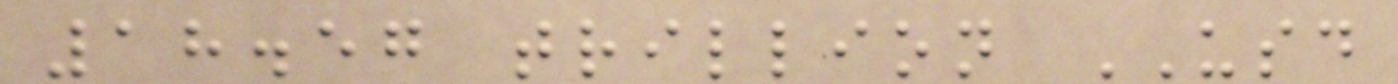18.57 trillion USD
